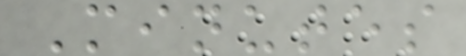Minutes
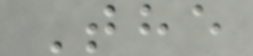The
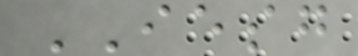IESG
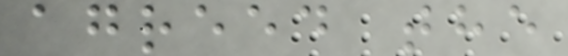agreed the
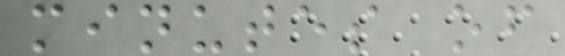minutes of
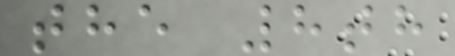the 8th
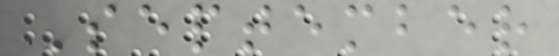September
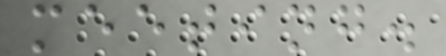meeting.
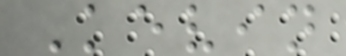Kevin
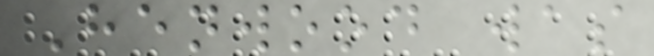Henwood was
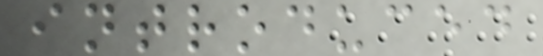introduced
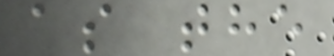as the
